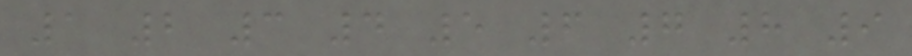1 2 3 4 5 6 7 8 9
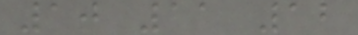10 11 12
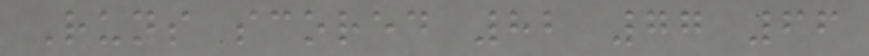Runs scored 82 77 66
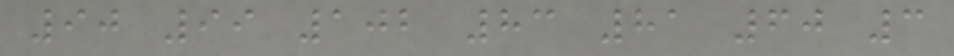90 99 102 83 81 60 3
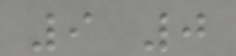9 0
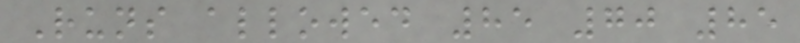Runs allowed 85 70 85
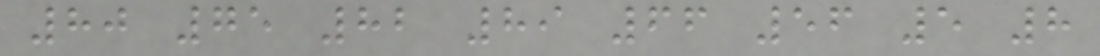80 75 82 89 66 56 5 8
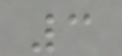3
